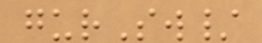gurSw/
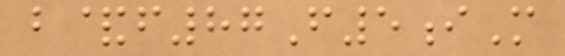b&f87F5iM
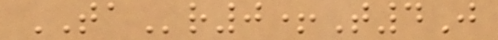TAr0+T4J
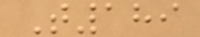T189
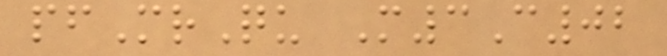pfMrQu M3C02
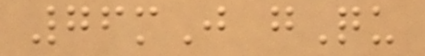76mJ gQu
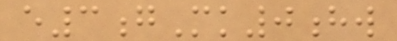e3gMk0hw
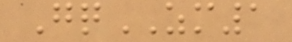GqZM1
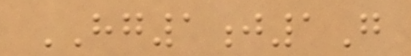HG1j1G
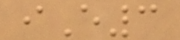iE3
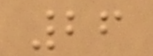26
